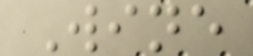Wine
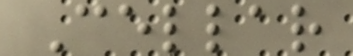Cellar
